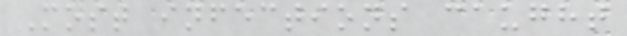Most infections caught
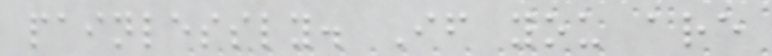painlessly. If you are
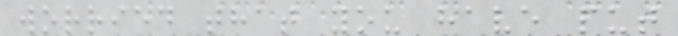worried that you have put
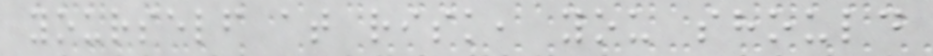yourself at risk, you should
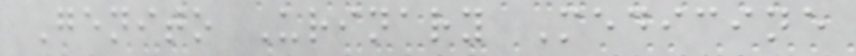Genito Urinary Medicine
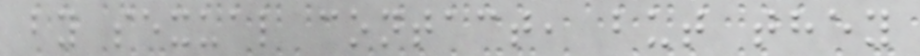by sexual contact, but they
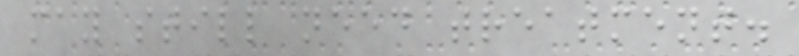may still need treatment.
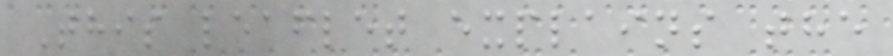This leaflet explains the
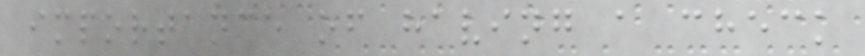importance of having a check
